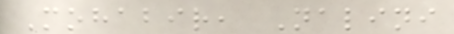Mohabir, Nalini
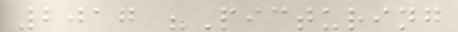2017 "Picturing
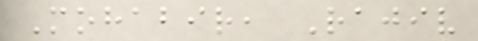Mohabir, Rajiv
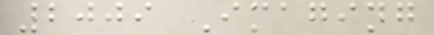2009 Imaging
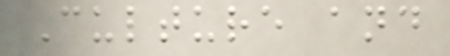Culture and
